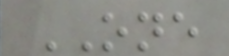ONE
